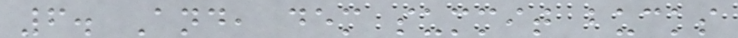6. And, dem summit bucks
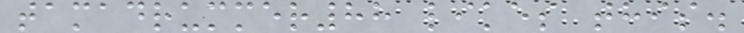tamadrummer88 likes this.
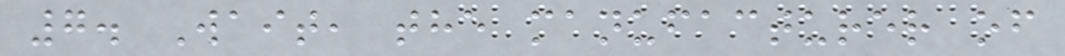7. Wait, the manufacturer of
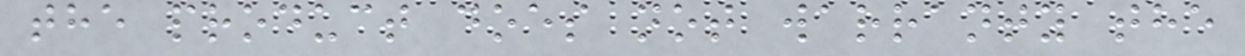the product does not warranty the
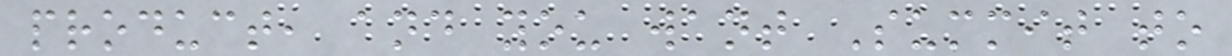product, and you want Summit to
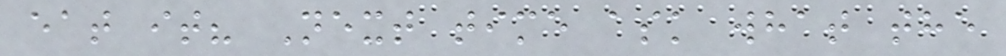eat it? Next time ask what the
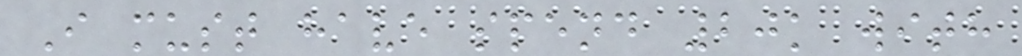I must have spend 20k with
